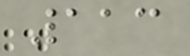113
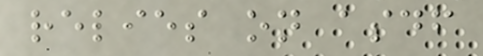relies on asdf
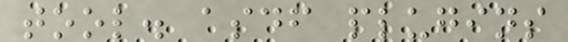tool. asdf plugins
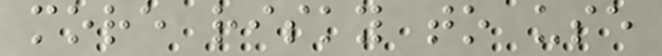more risky to use
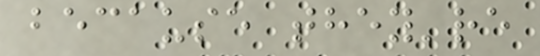because they're
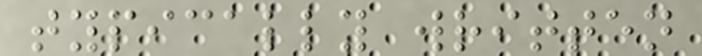typically written
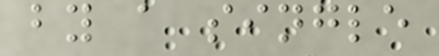by a single
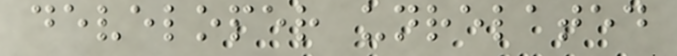developer unrelated
